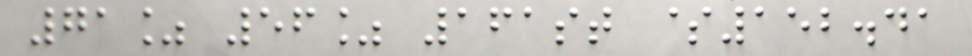71% 56% 161st $152.41
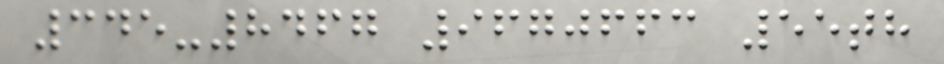345-8467 9670663 55th
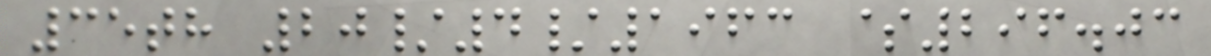35th 20/4/1963 $296.03
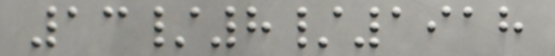13/8/1918
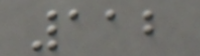112
